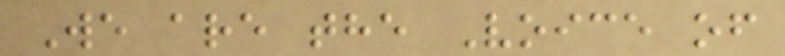We are the Voice of
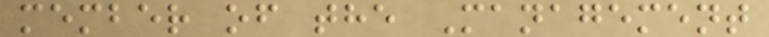member of the Management
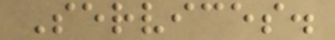Services.
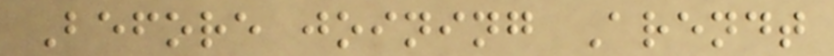Before joining Arendt
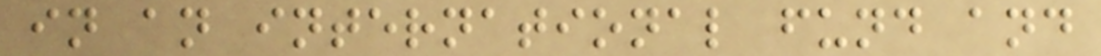in an international fund and
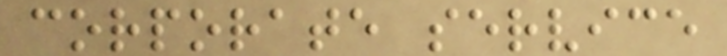corporate service
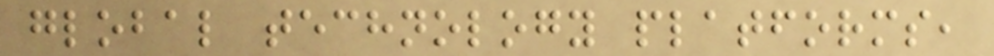global technology platforms,
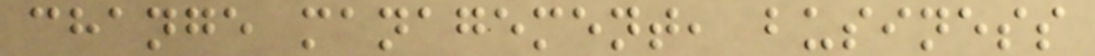change management, business
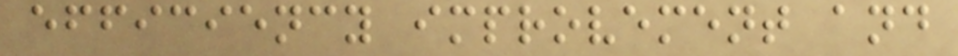efficiency improvement and
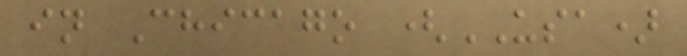in Chicago (USA)
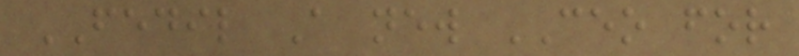FEDIL A new CEO for
